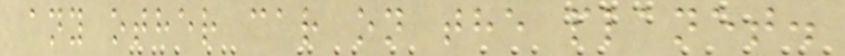any other car on the planet.
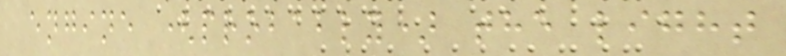engine (probably) the light
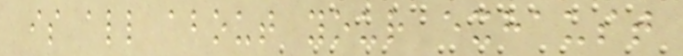is all about your exhaust
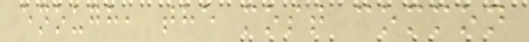enough, the most common
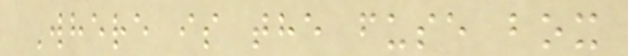Where is the fuse box
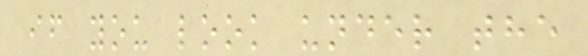if you look under the
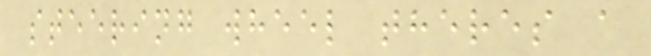steering wheel theres a
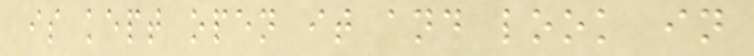is kept open it and look in
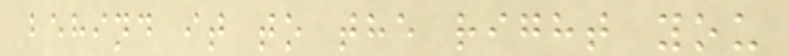behind it to the right you
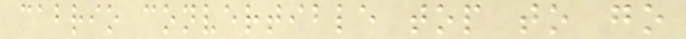cabrio convertible top to go
